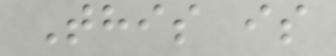This is
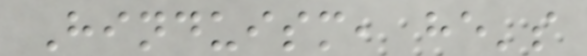Hinduism, he's
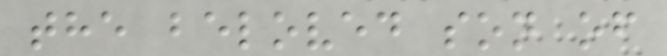the beloved son of
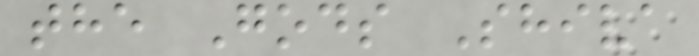the Gods Shiva
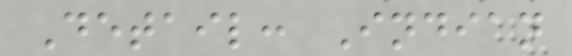Detail: Indian
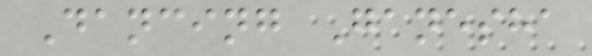Dancing Ganesha
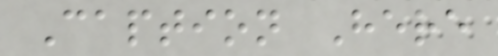Caption Here
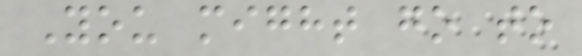You might go to
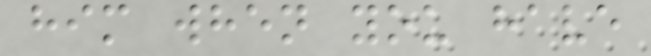him when you have
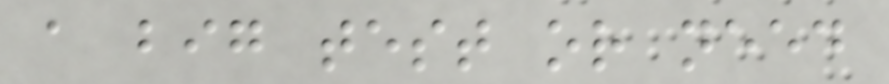a big test or need
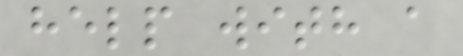help with a
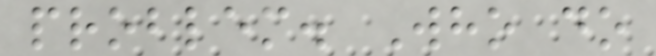problem. Who do
